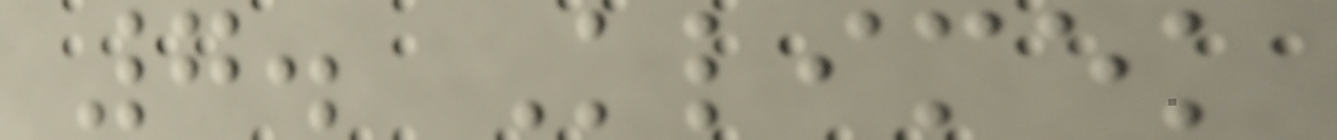7. Klimek
